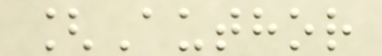[Author
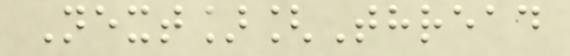Next][Thread
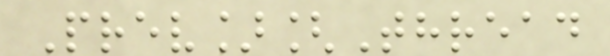Prev][Thread
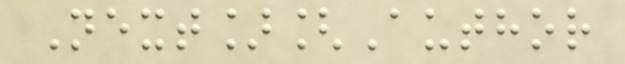Next][Author
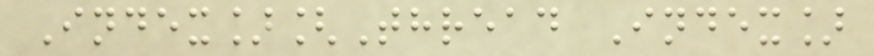Index][Thread Index]
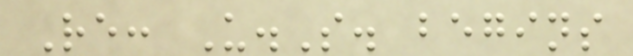Re: U.S. begins
